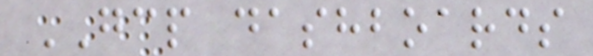GCP dashboards
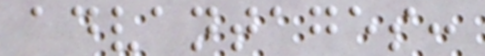advantages:
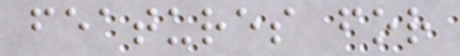features for
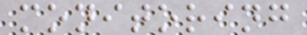monitoring
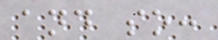and so:
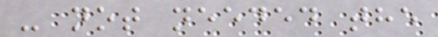- not needed the
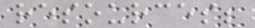resources;
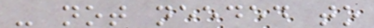- not needed to
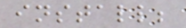install;
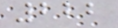222
